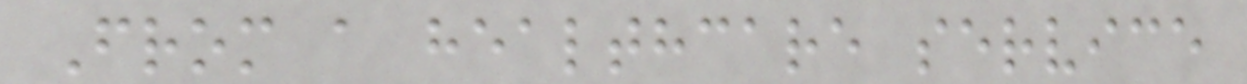From a healthcare service
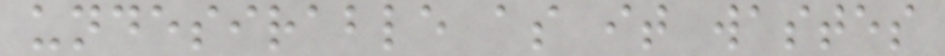undesirable as it wastes
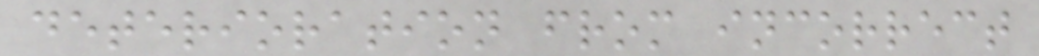deterioration from incorrect
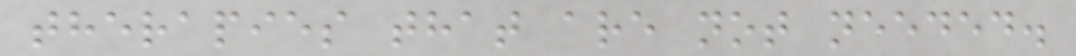therapies that are not needed.
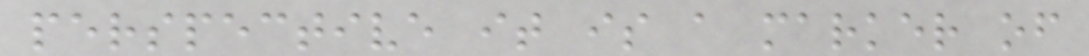perspective it is a marker of
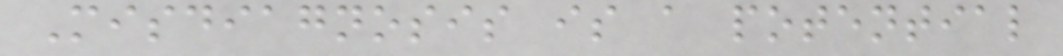Misdiagnosis is a potential
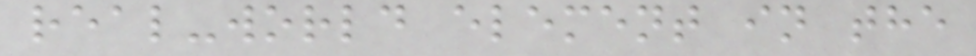real-world element in the
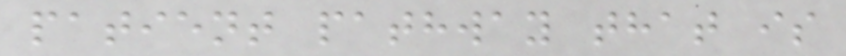patient pathway that is
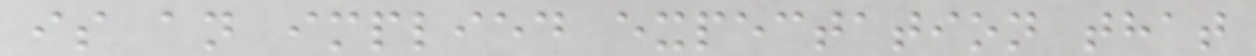is an implied expectation that
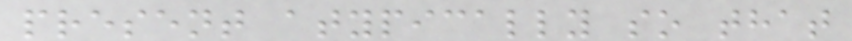present atypically so that
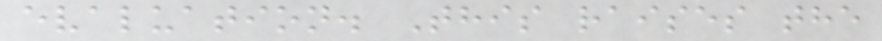evaluation. This raises the
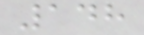148
